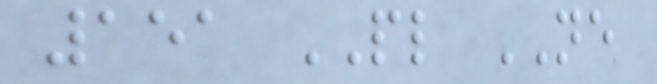151 PL NE
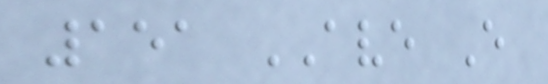151 AVE E
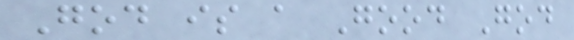God is a Good God
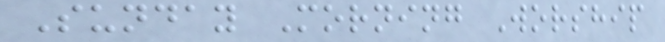Sunday Morning Worship
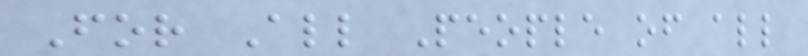For All People of all
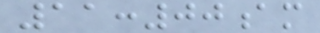11:00am
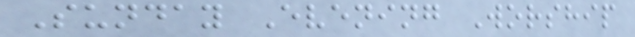Sunday Evening Worship
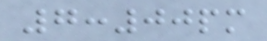7:00pm
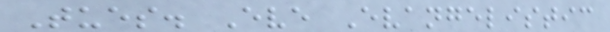Tues. Eve Evangelistic
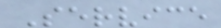Service
